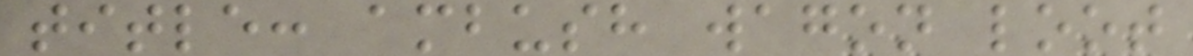title: ambush wagon loot
